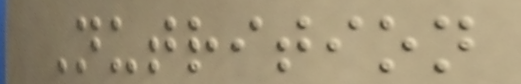Nutrition
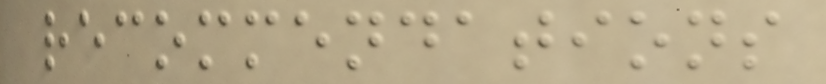recommendations
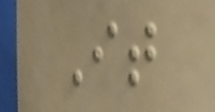It
